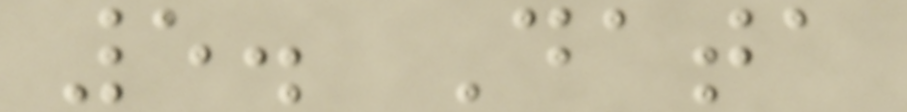5. Data
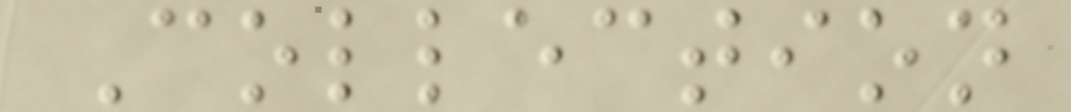Collection
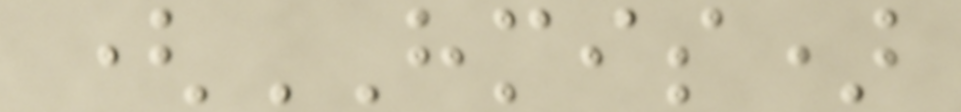(HMIS)
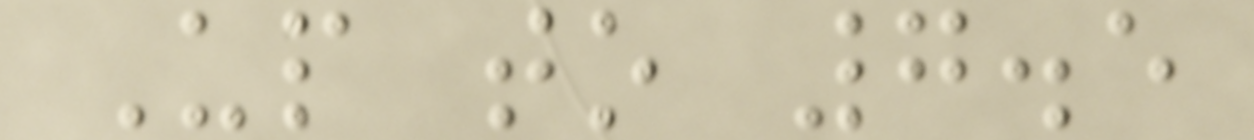Up to 7.5
